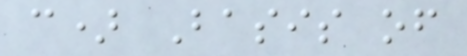c) Basis of
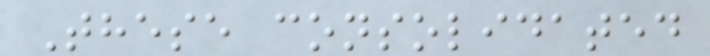These consolidated
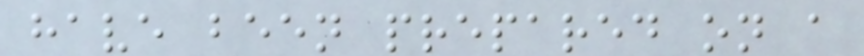have been prepared on a
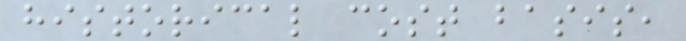historical cost basis,
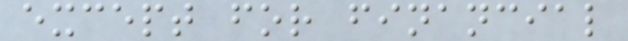except for financial
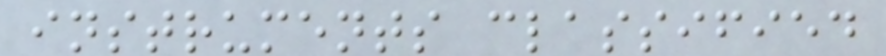instruments classified
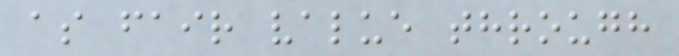as fair value through
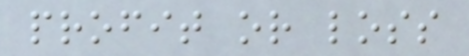profit or loss
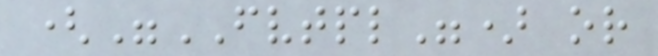("FVTPL") or
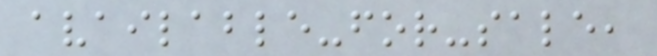available-for-sale,
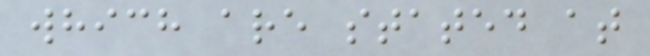which are stated at
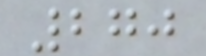270
